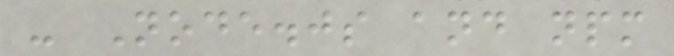- Node.js and npm
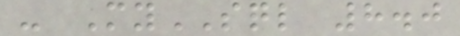- MySQL 8.0
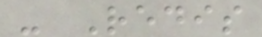- Redis
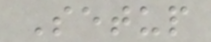Setup
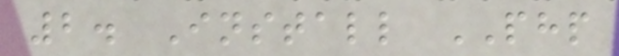2. Install PHP
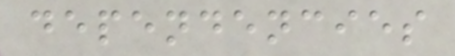dependencies
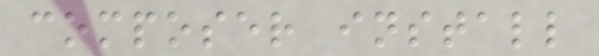composer install
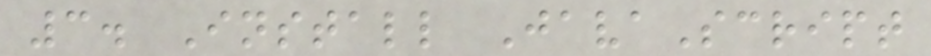3. Install JavaScript
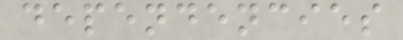dependencies
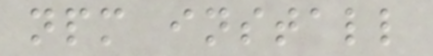npm install
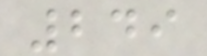249
